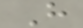H
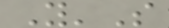Y'S
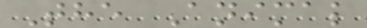The Animal
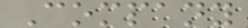Company
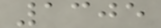1305
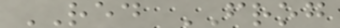RED FROG
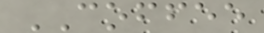COFFEE
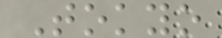Tokyo
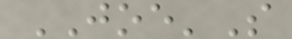JOE'S
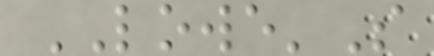LOWE'S
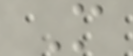M
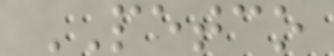PETCO
